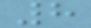8
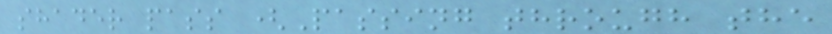shader pass (Passing through the
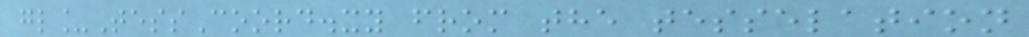gl_TessCoord.xy from the tesselation
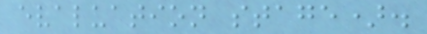evaluation stage).
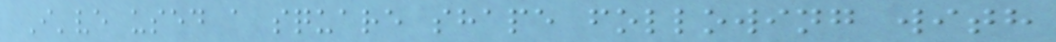I've used a square shape following with
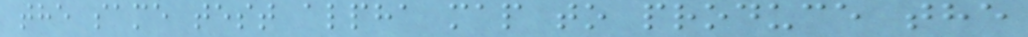the same test alpha map to produce the
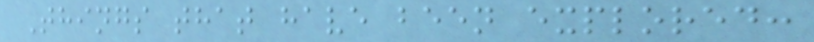Things that have been explored:
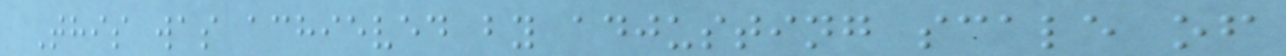This was achieved by adjusting scale of
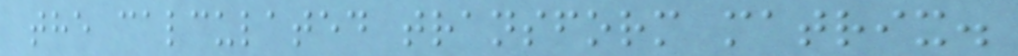the calculated transform matrix.
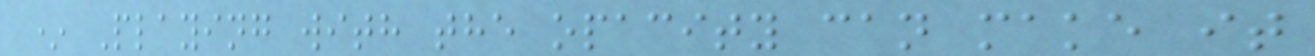* Playing with the opacity can make it
